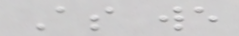As we
